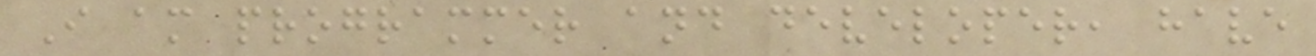I am programmer and developer, have
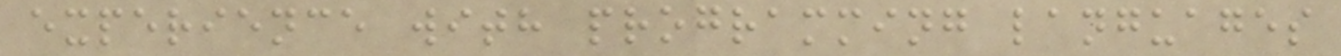experience with programming languages
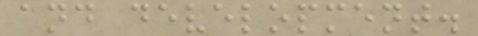and development.
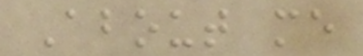About me
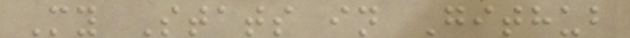My Stats in Github
